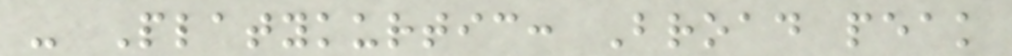- Platykurtic: Broad peak
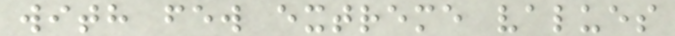with few extreme values
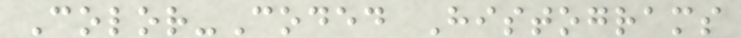Color-Coded Histograms
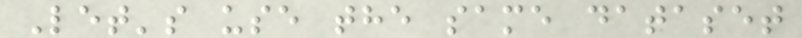Let's use the same dataset
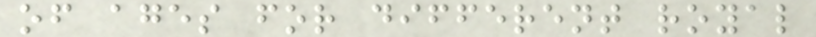of ages for different royal
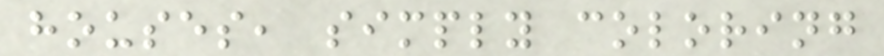houses, simply coloring
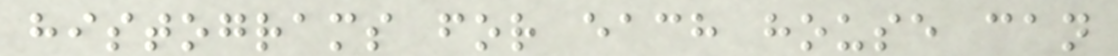histograms for each house can
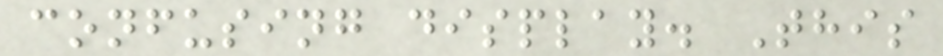confusing display. This
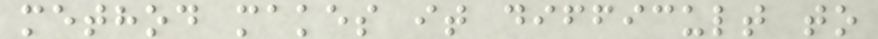method makes it difficult to
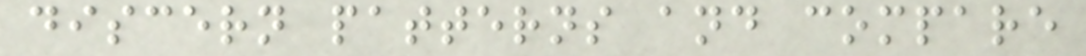discern patterns and compare
